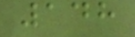148
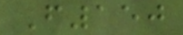F150
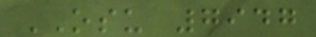OSU 7947
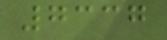7337
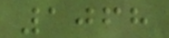1068
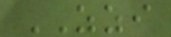ZZI
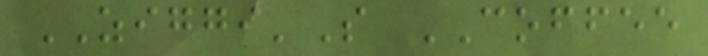ZIGGI'S COFFEE
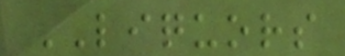LIQUORS
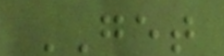GET
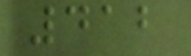412
